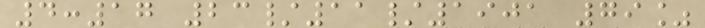4:17 23/11/1901 79%
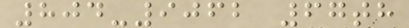804-9062 67th
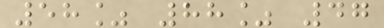58% 88% 47
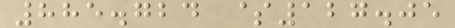885.724 $127.05
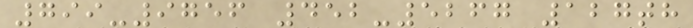799-9756 452-5267 127th
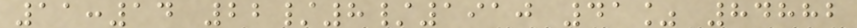11:14 22/8/1910 41% 84882
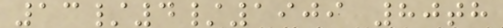13/4/1909 80th
